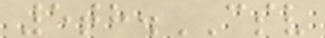5th.CSV
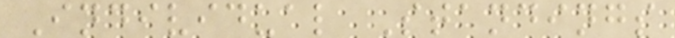Individual Standings
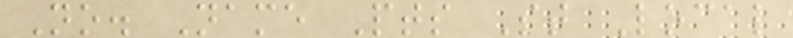No. Name Pts St Local
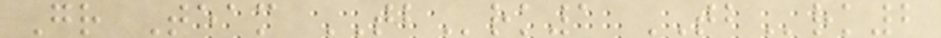Gr Team TBrk1 TBrk2
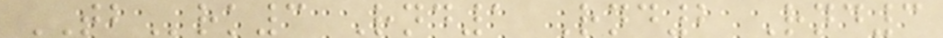TBrk3 Rnd1 Rnd2 Rnd3
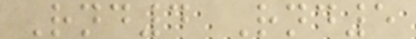Rnd4 Rnd5
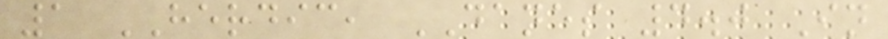1 HERDIC, DANES 4.0 In
